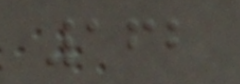162
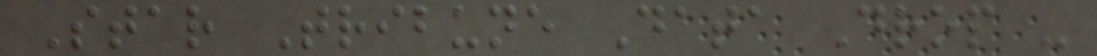Star Tribune Data Drop -
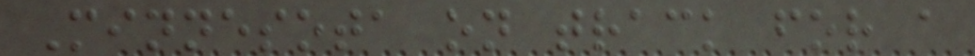Minnesota on track for a
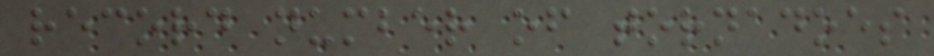record number of tornadoes
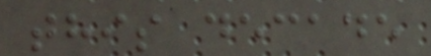this decade
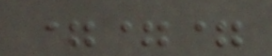===
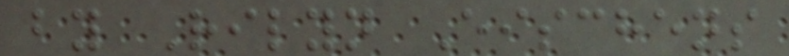by Rilyn Eischens
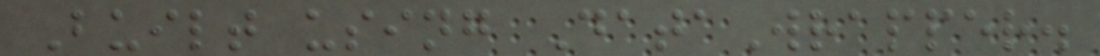Built using DataWrapper.
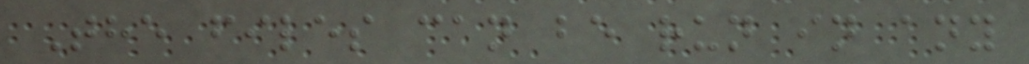The files can be run in any
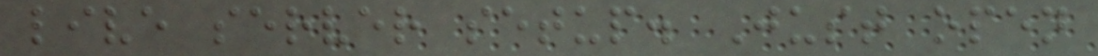live server setup. Just open
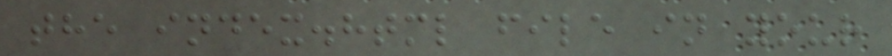the index.html file in your
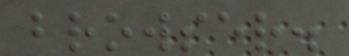browser.
